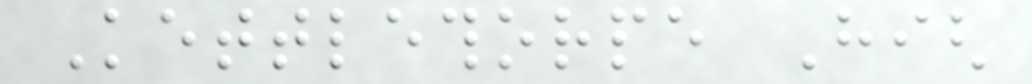Kettlethorpe High
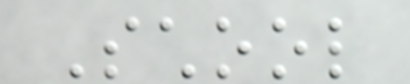School
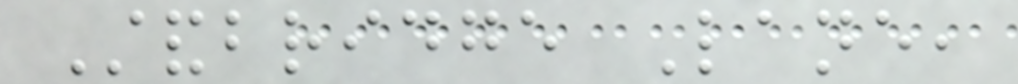Standbridge Lane,
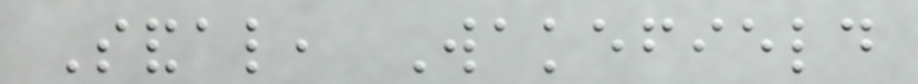Sandal, Wakefield
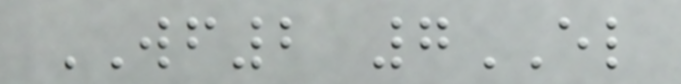WF2 7EL
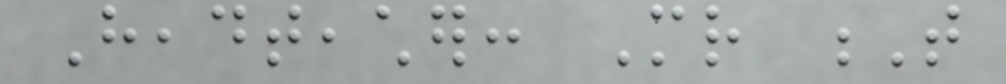Headteacher: Mr T
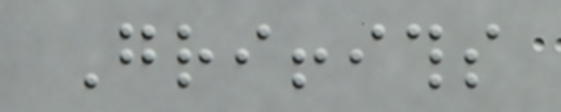Griffiths
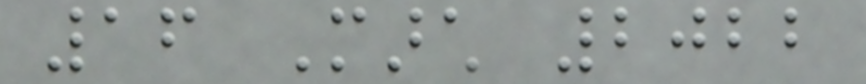16 March 2022
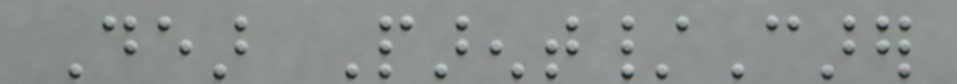Dear Parent/Carer
